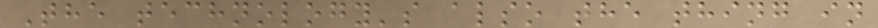The technology's also the thing in
